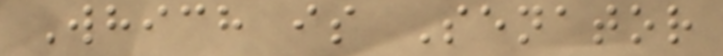Which is Senator
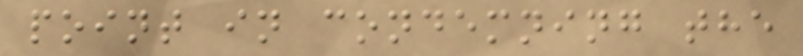point in condemning the
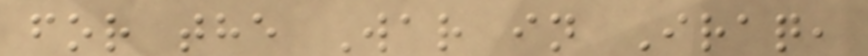for the War in Iraq,
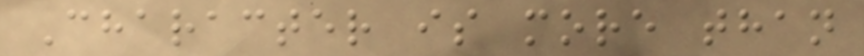Character is more than
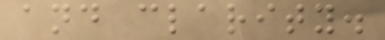and clarity.
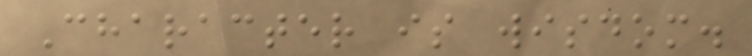Character is wisdom.
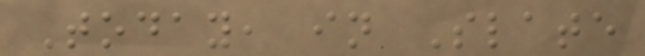Today, in Slate
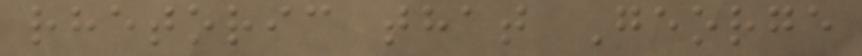rhetoric that George
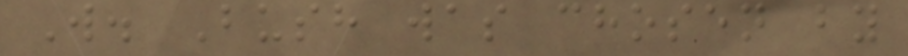W. Bush was chosen by
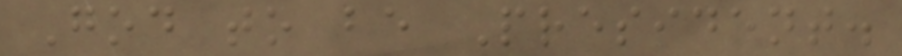God to be President.
